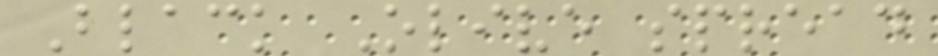Black Olive spread
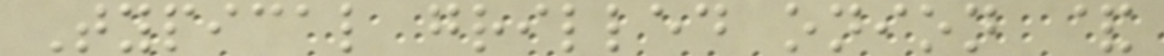Typical grilled onion &
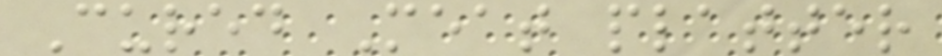Cured Meat platter
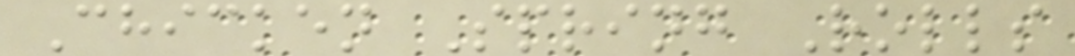Chicken Spring Rolls
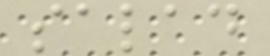salad
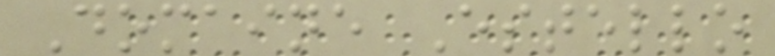Domaine Estello
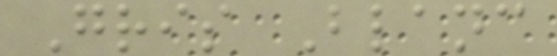Gris Blanc
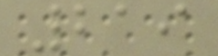219
